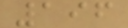196
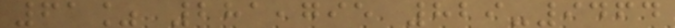61% 281,795 829-9464
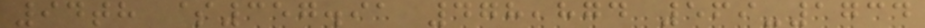94th $357.91 478,874 569-1734
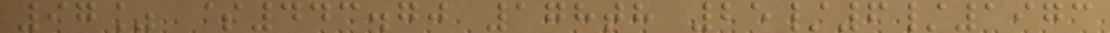97% $443.70 178th 25/6/1973
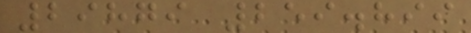29879 259.899
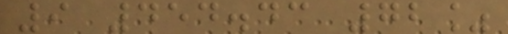9 454.43 72%
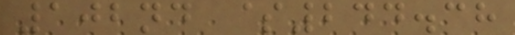102nd $244.38
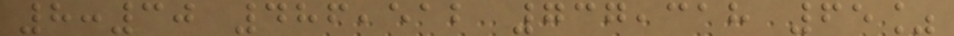8:30 486,512 737,318 65%
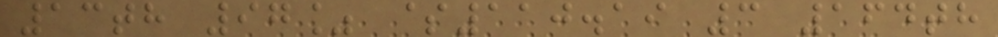13th 97% $110.19 3 164th
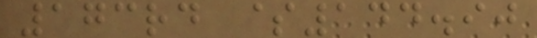173rd $144.90
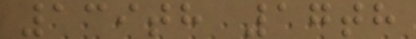139th 17th
